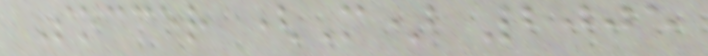Soccer (M) 2005
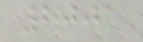2001
